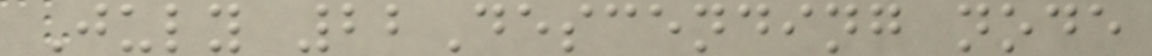July 22Descending node
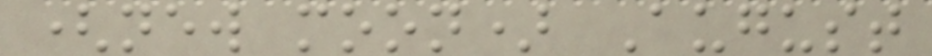(new moon) August
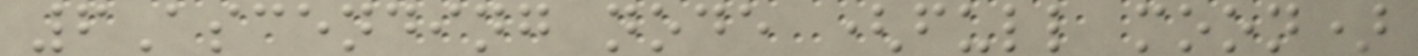6Ascending node (full moon)
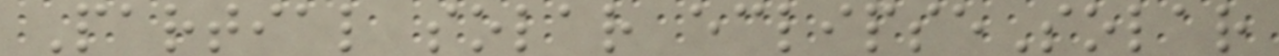Partial solar eclipseSolar
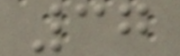37
